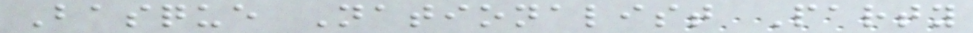Basque Nationalist Party
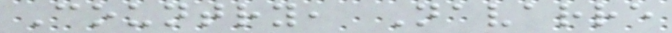Country, Navarre
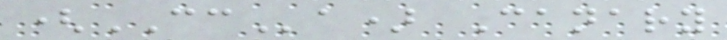(CCa) Canary
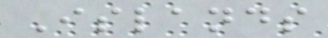Islands
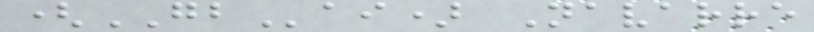(GBai) Navarre
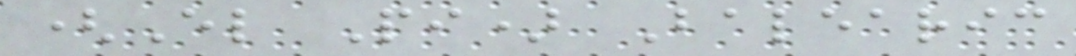(El Pi) Balearic
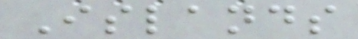Islands
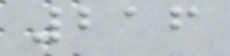216
